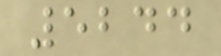5244
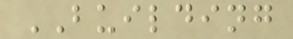BUILDING
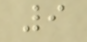9
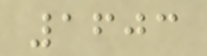1603
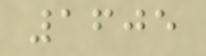1605
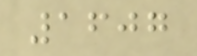1607
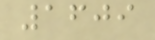1609
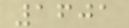1601
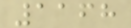1168
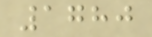1780
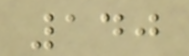140
